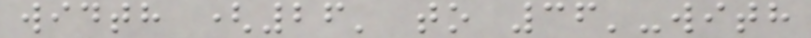width (26' to 36'-with
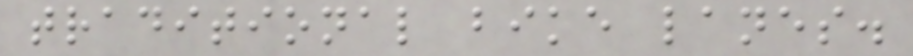traditional bike lanes.
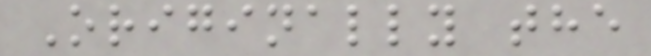Originally the
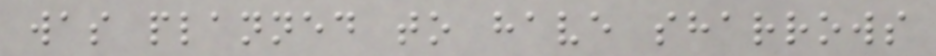was planned to have sharrows
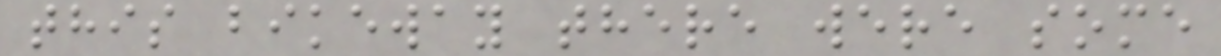this bikeway there were some
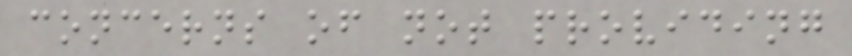concerns of not providing
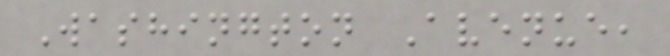Washington Avenue,
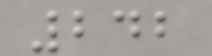242
